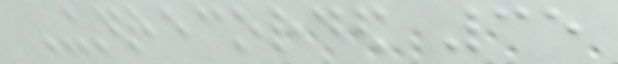Unrecorded 35
